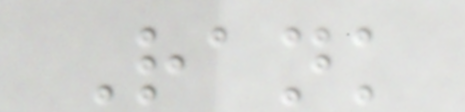Rank
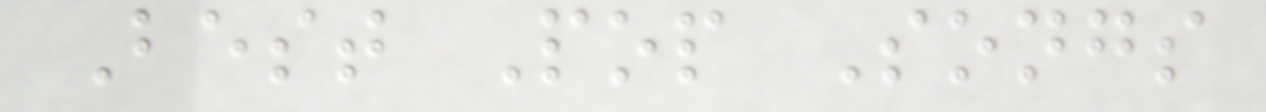Best Pop Songs
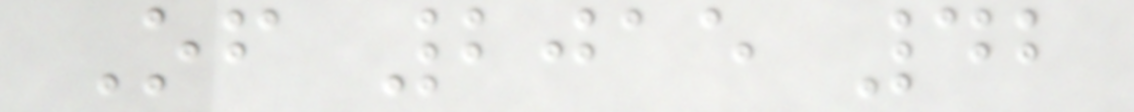Of 2015 42
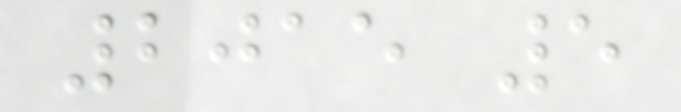2015 5
